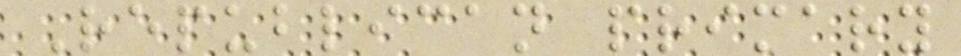Republican primary
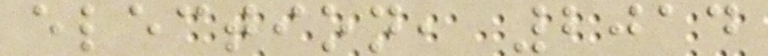election, 2014
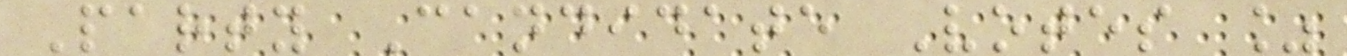Party Candidate Votes %
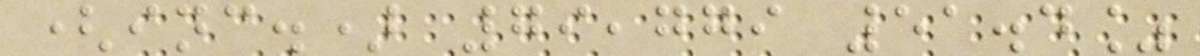(inc.) 79,779 51.4%
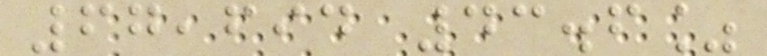67,694 43.6%
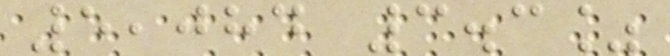5,084 3.3%
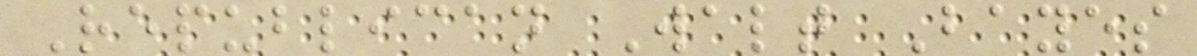Republican Walt Bayes
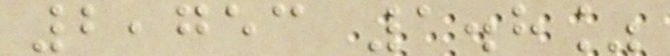2,753 1.8%
